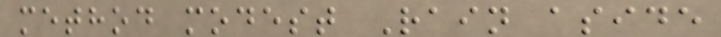method modest Rain aside
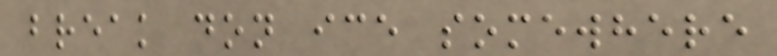break don ice somewhere
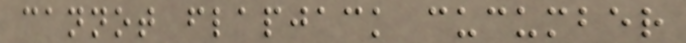cannot flapjack cucumber
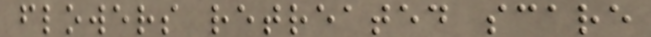flowers retreated scare
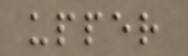upper
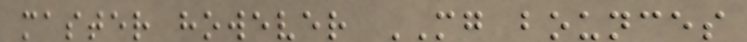master however MG bounces
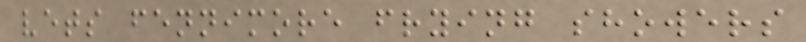vets fennimore frying showers
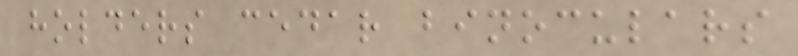holders cedar binoculars
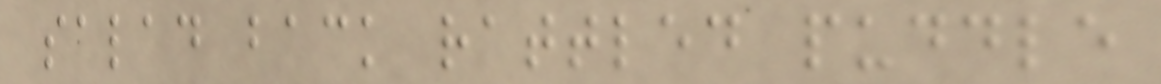salad back rattled puddle
